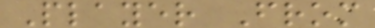Player From
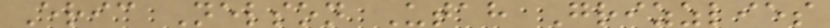Eric Nelson Utah Grizzlies
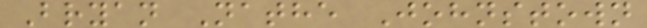Bryan Nathe Johnstown
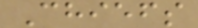Chiefs
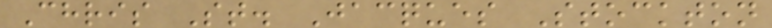Chris St. Jacques Stockton
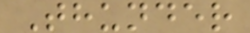Thunder
